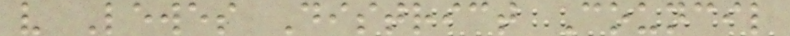v Lewes District Council
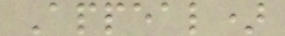Appeal)
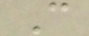C
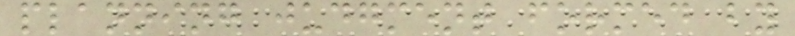planning judgment formed by
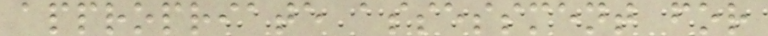appropriate assessment for
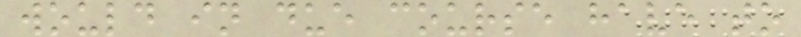would in due course have to
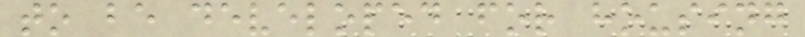to be developed for housing
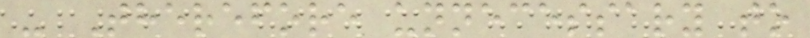- Therefore unnecessary to
